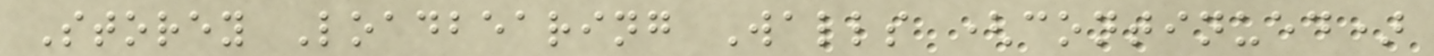Storey Loadbearing Walls (continued)
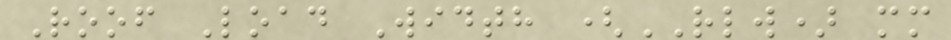Roof Load Width (RLW) mm
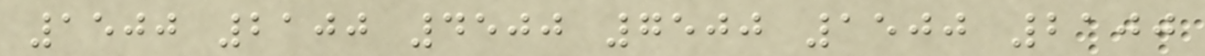1500 2100 4500 7500 1500 2100
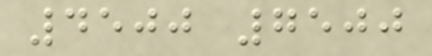4500 7500
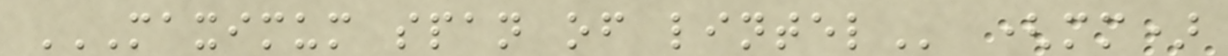MAXIMUM SPAN OF LINTEL (mm)
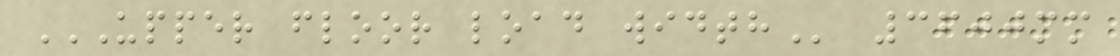UPPER FLOOR LOAD WIDTH 3600mm
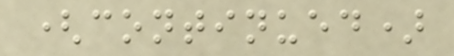(continued)
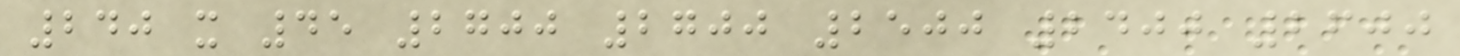240 x 45 2700 2700 2500 2400 2600
